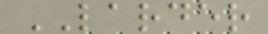LARDER
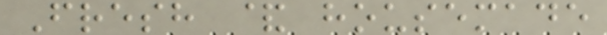Fresh & housemade
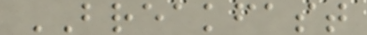BREAKFAST
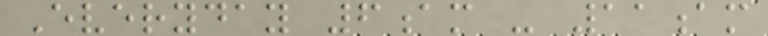Everyday 6am - 11am
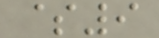$9
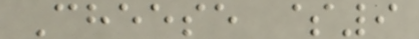Cheese $9
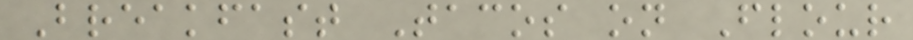Breakfast Tacos on Flour
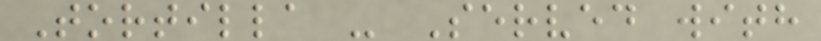Tortilla - Served with
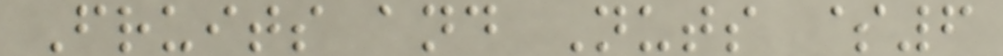Fruits and Nuts $6
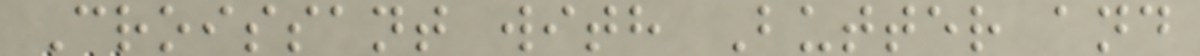Croissant with Butter and
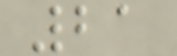21
